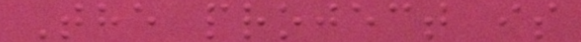The project is
